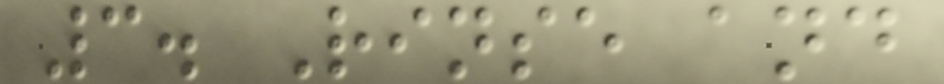3. Rinse and
